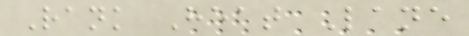Rank Heat Lane
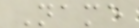Name
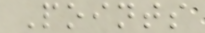Points
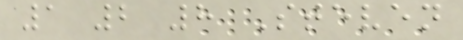1 2 8 Steven
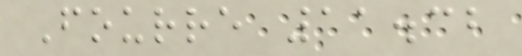Fourre 11.32
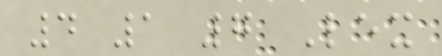4 1 7 Lex
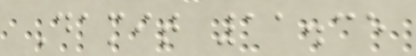Damit 11.35
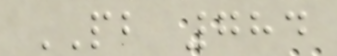PB 784
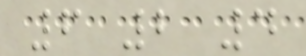6 2 4
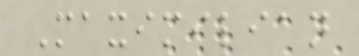Maximilian
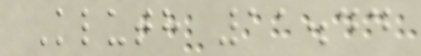Kluth 11.44
